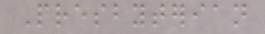Presbyterian
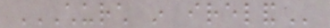CHURCH IN IRELAND
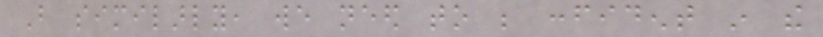But similarly, we need to be confident in the
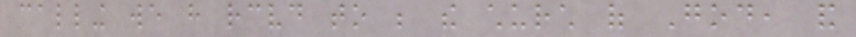calling we have received to be the church of God, and
